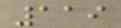119
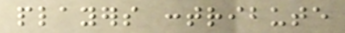players contribute
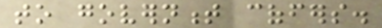to government coffers.
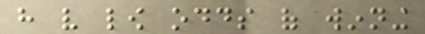have very low odds of winning
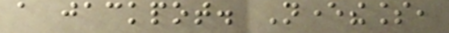a jackpot. Nevertheless,
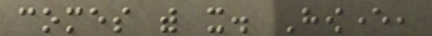comes with it. However,
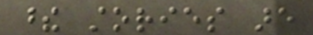these stories are
